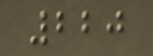220
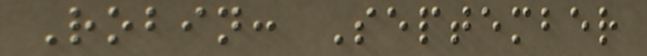Robin: September
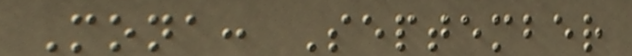Mona: September
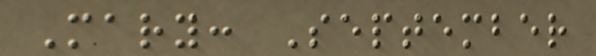Mary: September
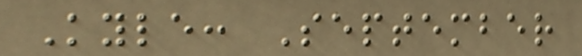Kyle: September
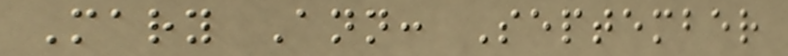Mary Ann: September
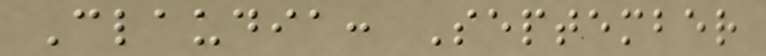Claudia: September
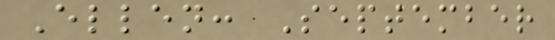Ellen: September
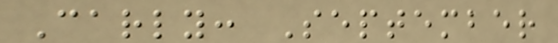Carly: September
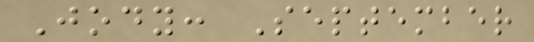Jody: September
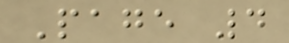Page 4
